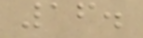16.
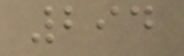294
